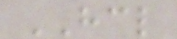HCL
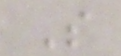S
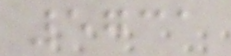5731
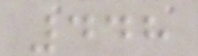448
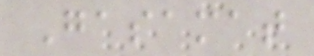Gasamat
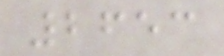2653
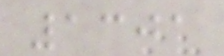1301
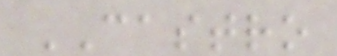CASTRO
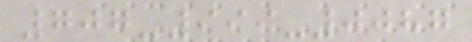707-999-0087
